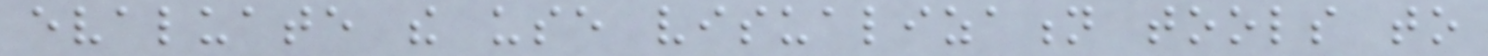evaluate the use visualization tools to
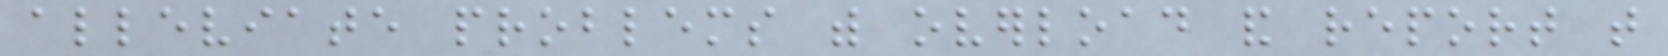alleviate problems with overload and report that
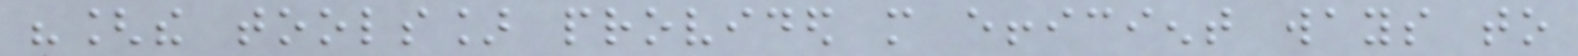"[the tools] provided more efficient ways to
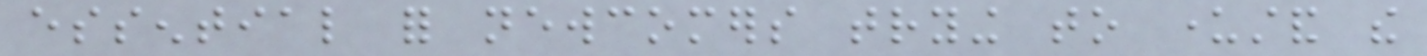essential for newcomers trying to understand the
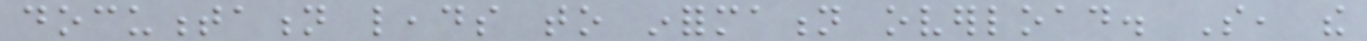documentation leads to information overload. So, the
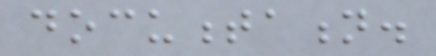documentation.
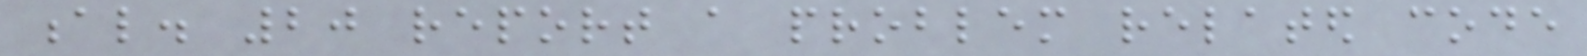al. 20 report a problem related code
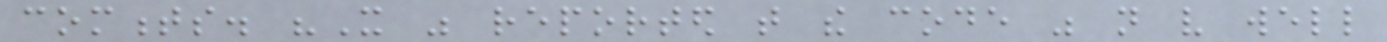comments. "It was reported that the code was not very well
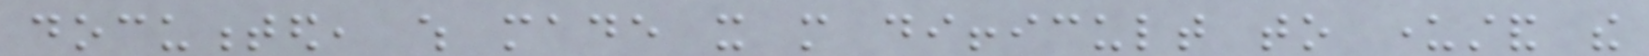documented, which made it more difficult to understand the
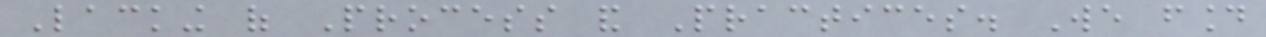Lacking of Process and Practices. We found
